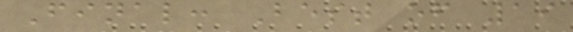Final: Best of 19
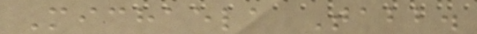Michaela Tabb.
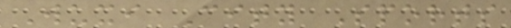Wuxi City Sports
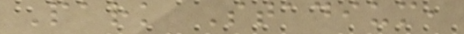Park Stadium,
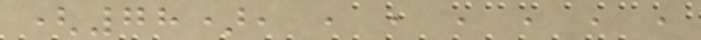(78), , , , , , ,
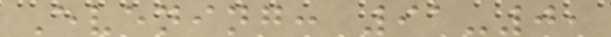Evening: 91-0,
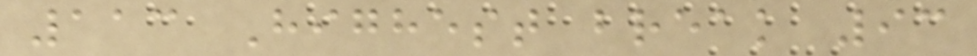113 Highest break 93
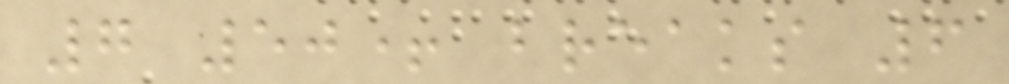7 50+ breaks 6
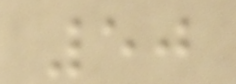50
